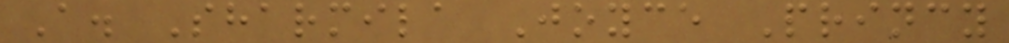A. Sharmila Joyce Princy
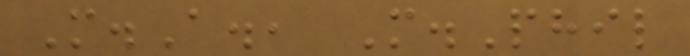M.A., M.Phil
